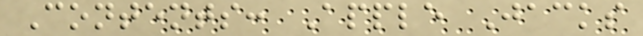Contents: Apple Jacks
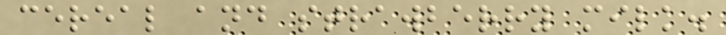cereal and strawberry milk.
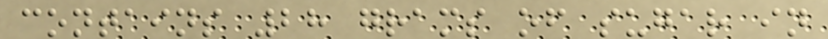contains 28 grams of sugar in
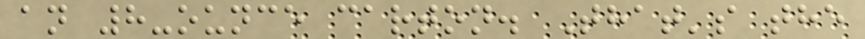an 8-ounce carton. That's the
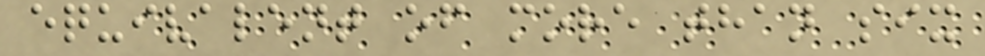equivalent of more than six
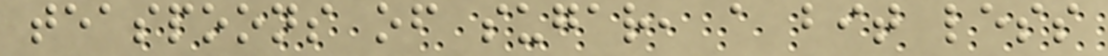teaspoons of sugar, a bit less
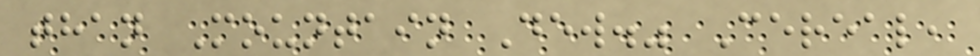than Mountain Dew." Cereal,
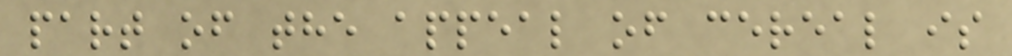part of the appeal of cereal is
